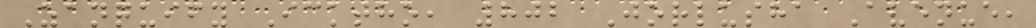Zanquify Icktho, 802 Jorlusha Avenue,
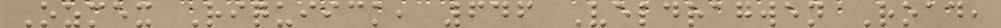Ozmex Riquiick, 646 Veldragwen Road,
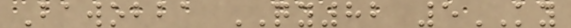Bawobba QY82 5KY
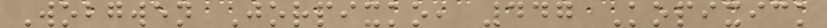Wobgwen Jorpixko, 447 Kopixick
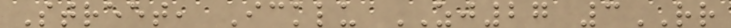Street, Icklu ZJ27 3RR
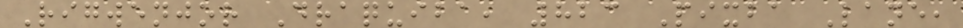Rigwenjor Draquiba, 823 Pixba Lane,
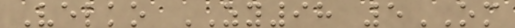Velko ZY98 5OM
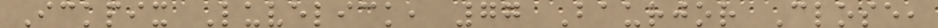Ickpix Luvelick, 77 Baurjor Close,
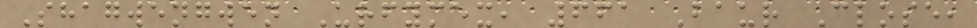Shagwengwen Urfymex, 661 Baur Close,
